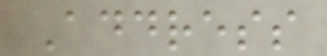Address
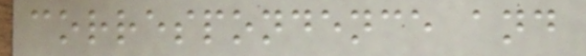correspondence and
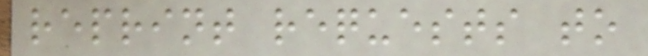reprint requests to
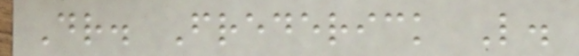Dr. Frederick L.
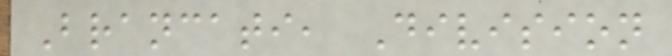Brancati, Division
